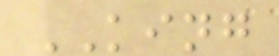KING
